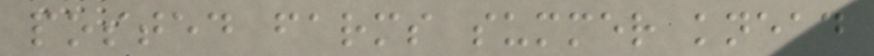posted farms summer knead
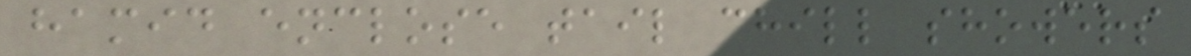hamid enclose tail chill showers
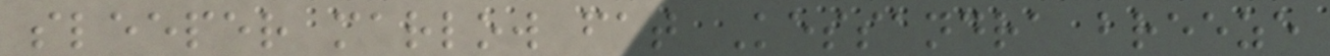sleeper marlow fat Kessandra breeze
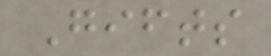Gifts
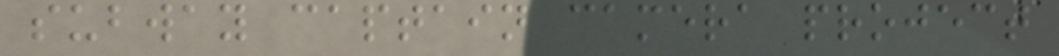subway captain camera project
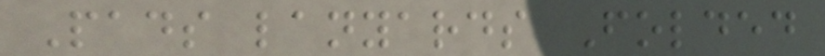Pads lanyards Folded
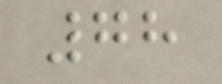78
